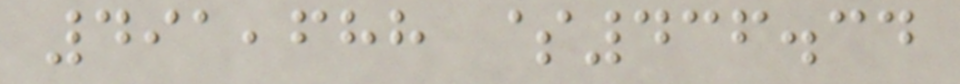491,688 $436.34
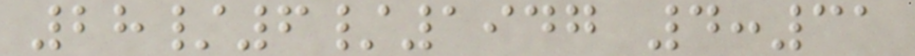28/6/1947 4:31
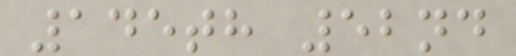145th 52nd
